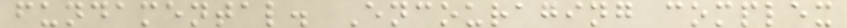fundamental. Encouraging complex
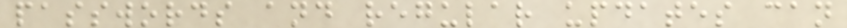passwords and regular updates can
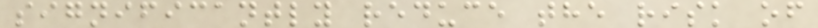significantly reduce the risk of
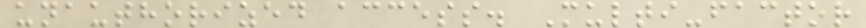unauthorized access. Multi-factor
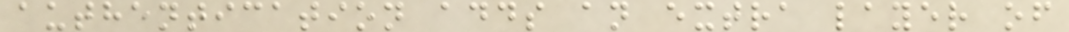authentication adds an extra layer of
